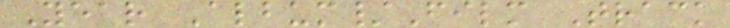Year Album/Film Track
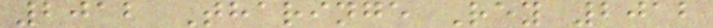2012 Tharinge Rey 2012
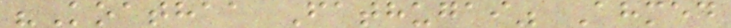"Koathaa Fathugai" Ahmed
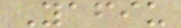Yafiu
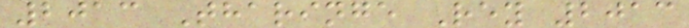2013 Tharinge Rey 2013
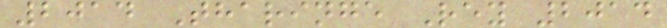2014 Tharinge Rey 2014
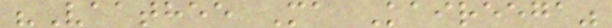"Vaathee Ma Kaireega"
